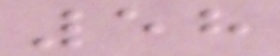58
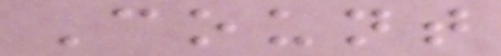Count
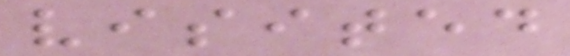visited
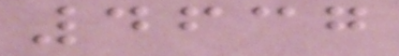4637
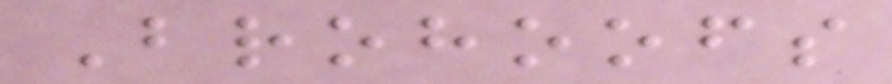Brohoofs
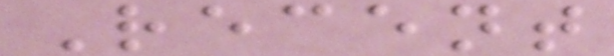Recent
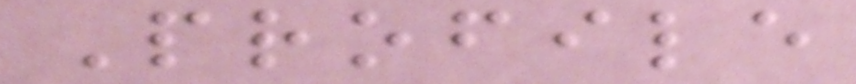Profile
